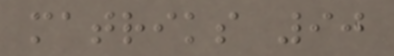matriks 90
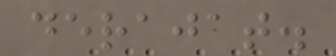derajat.
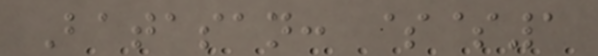Batasan: $$1
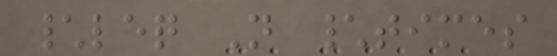\leq N \times
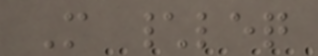M \leq
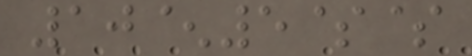10^5$$
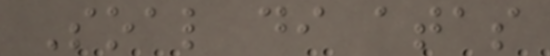Soal di atas
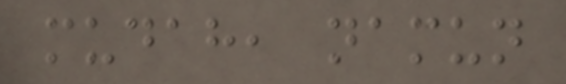mudah, namun
